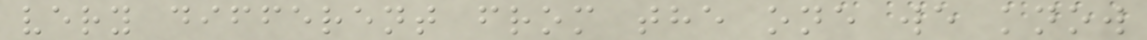very different from the one we know
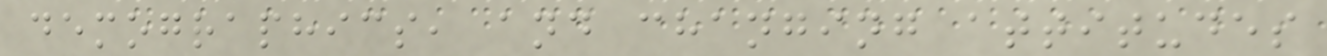demographics, and changing attitudes
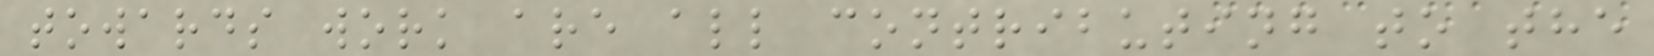towards work are all contributing to the
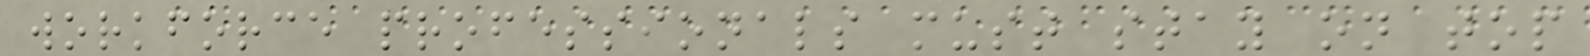workforce professionals must stay on top
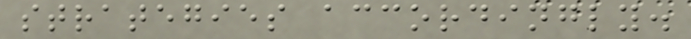strategies accordingly.
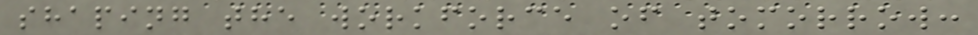shaping the workforce of tomorrow:
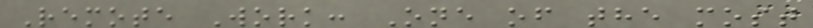Remote Work: One of the most
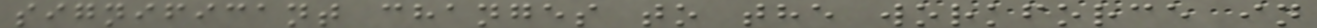significant changes to the workforce in
